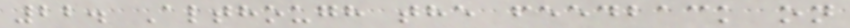22. Although the feedback on
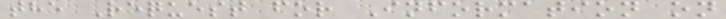the Request for Information on
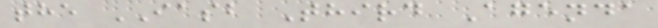the IASB Third Agenda
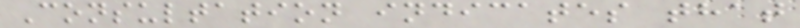Consultation indicates that
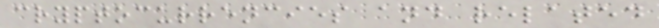cryptocurrencies and related
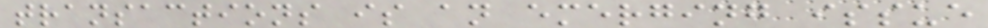transactions is an emerging issue
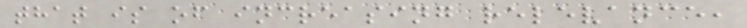that is of increasing relevance,
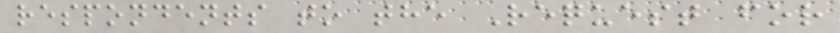respondents to the Request for
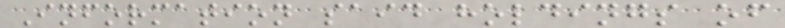Information said holdings of
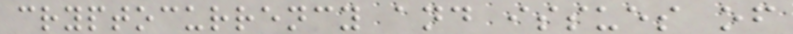cryptocurrency and issues of
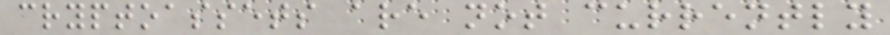cryptoassets are not currently
